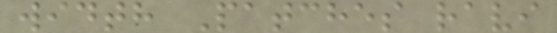width Patches ravi
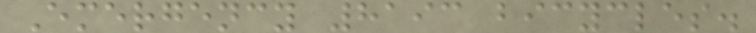Emergency 8193 bicycles.
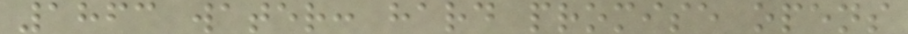1863 water: hard promise opens
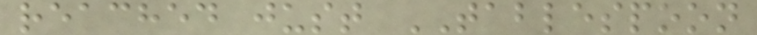reached just TABLESPOON
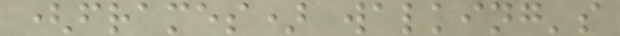(frames) walking's
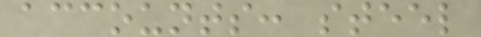accounts: steel
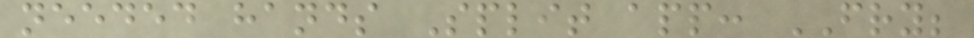needed hands Split app: FRY;
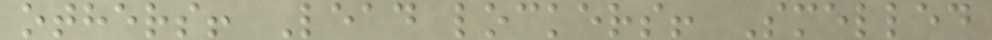others! Lead lockers! Smelled
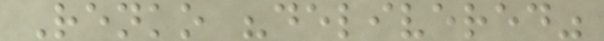Renko "delivered"
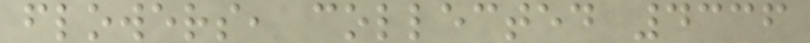flowers, collected 4336
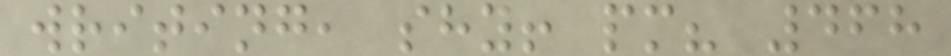writing, shy! pm? 468
